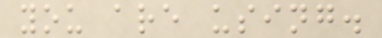you are using.
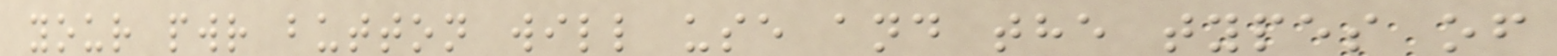your pwr button will use and the types of
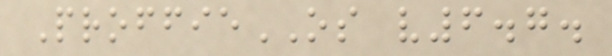ProffieOS v6.7.
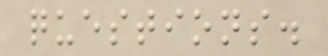questions.
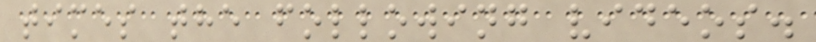times the following videos.
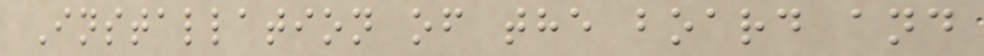Installation of the board and
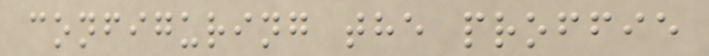configuring the proffie
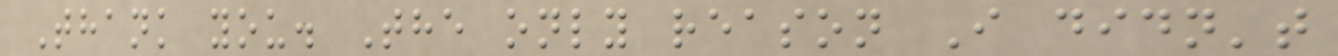Thank you. The only reason I didn't
